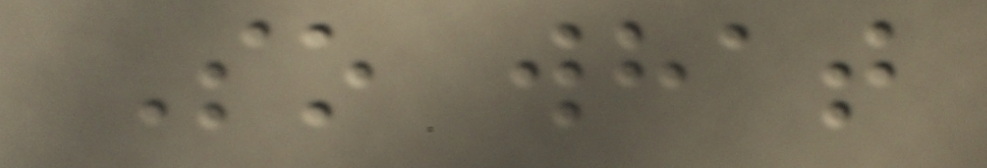So what
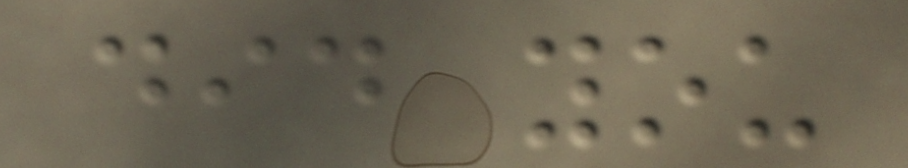did you
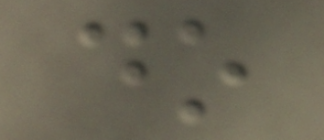do
